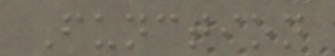Function
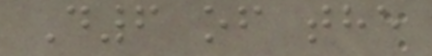D6 of the
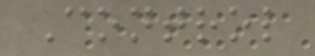Control
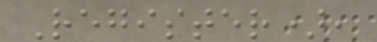Register),
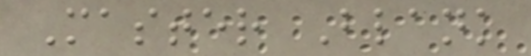Master Blank
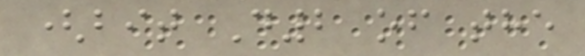(bit D2 of the
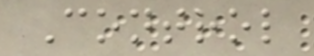Control
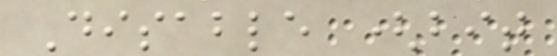Disable (bit
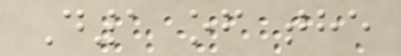D1 of the
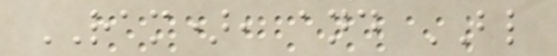RAM), and BL
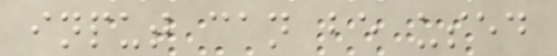input can be used
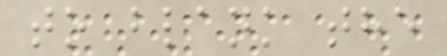to blank the
